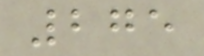275
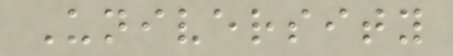University
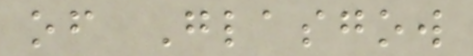of Glasgow
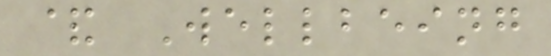& Wellbeing
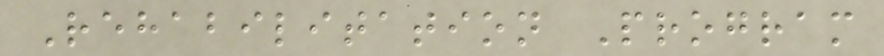Rehabilitation Program
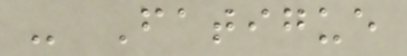- Fatigue
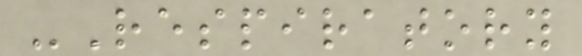-Respiratory
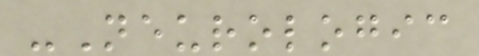-Neurologic
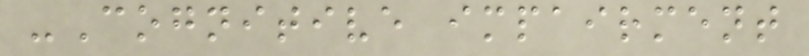-Cognitive impairment
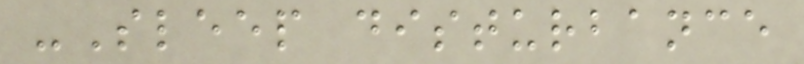-Sleep disturbance
